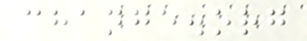change.org
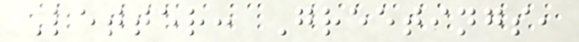Letter: Greetings,
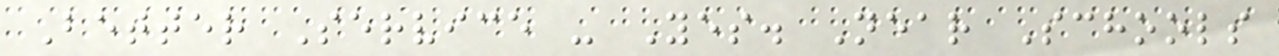Better Service - Yes. Near Schools
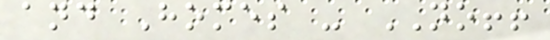and Homes - NO!!
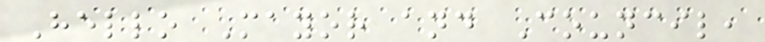Hello Mayor and Council,
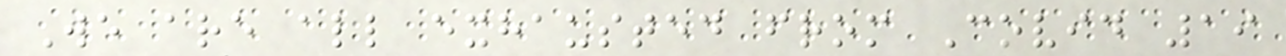We are all exhausted from Covid 19
